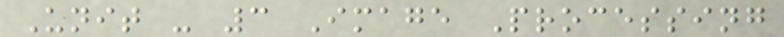Unit - 3 Image Processing
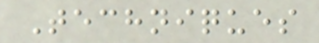Techniques
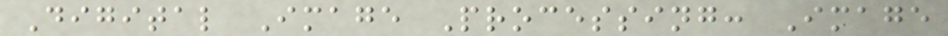Digital Image Processing: Image
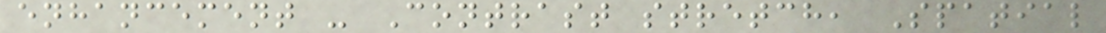enhancement - Contrast stretch, Spatial
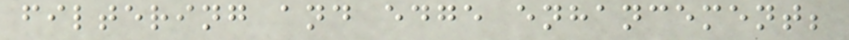filtering and edge enhancement;
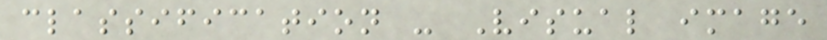classification - Visual image
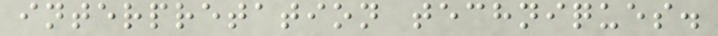interpretation techniques.
